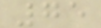75
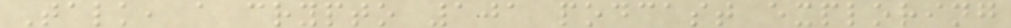Talk, a crypto 101 podcast exploring
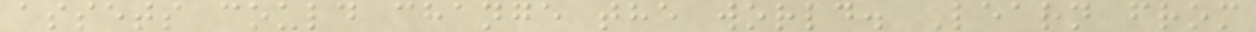assets could change the world. Learn from
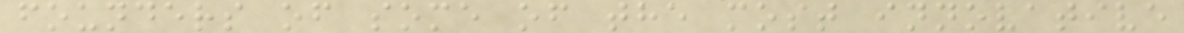founders of some of the most innovative
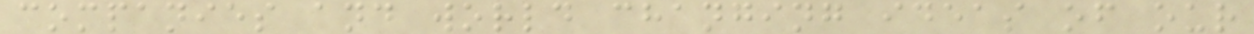companies and world changing ideas of our
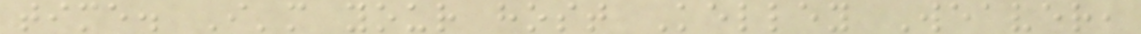time. I'm your host Kelley Weaver,
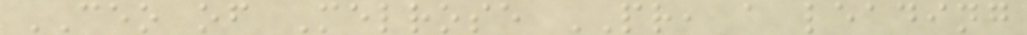CEO of Melrose PR, a leading
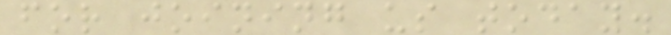for joining us today.
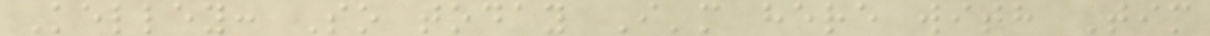Kelley: So today I'm here with Tim
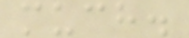much.
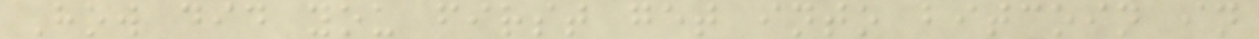How did you first get into bitcoin in
